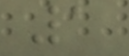1
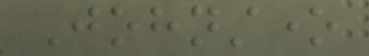Johnstone
